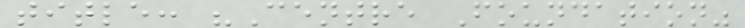title: "Centre Foundation"
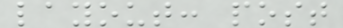layout: post
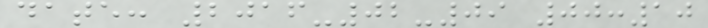date: 2016-02-09 00:10
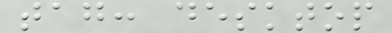tag: desktop
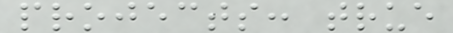projects: true
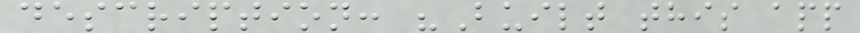description: "Built this app
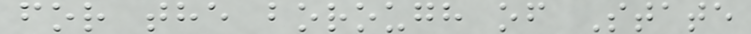for the borough of State
